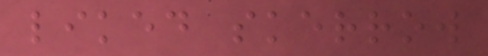liked skerrow
